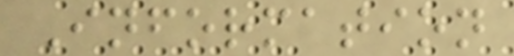Information
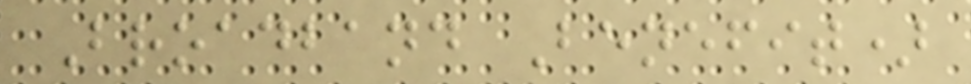Broadband Benefit)
